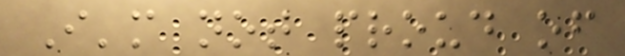I'm not proud of
